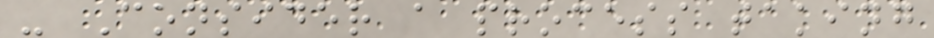- Consider a process taking
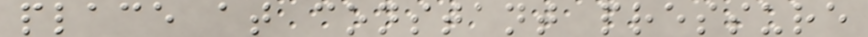place at constant pressure
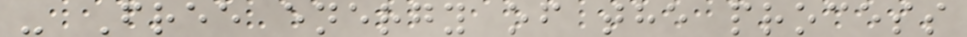- Free energy of the process
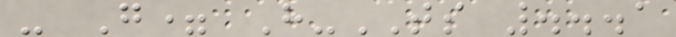- G= H-TS ...1
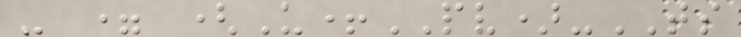- = (U+PV)-TS
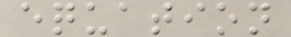equation
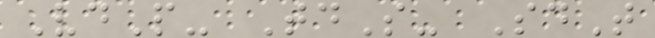VdP- TdS- SdT
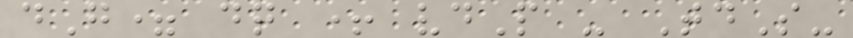dG= dq + vdP - TdS-
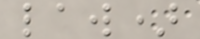law)
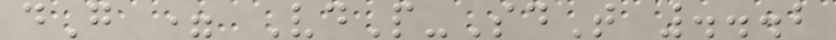dG = VdP-SdT ...2
